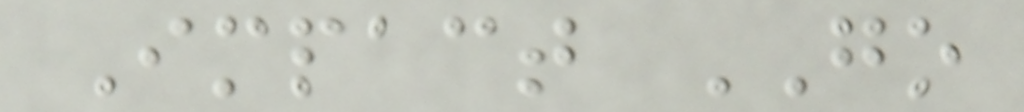Impact GO
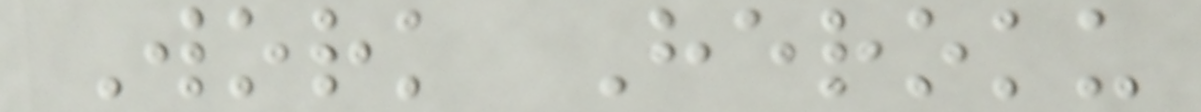Work Heroku
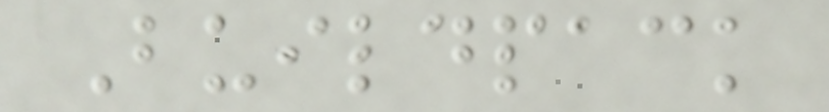Buildpack
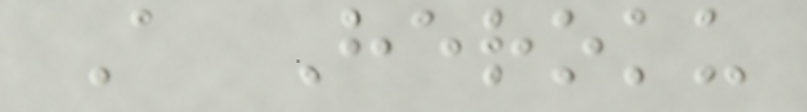A Heroku
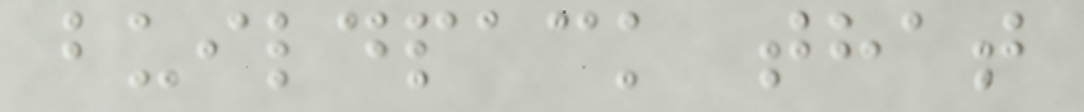buildpack that
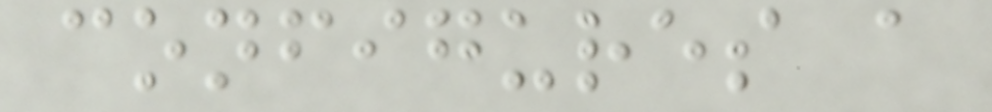configures a
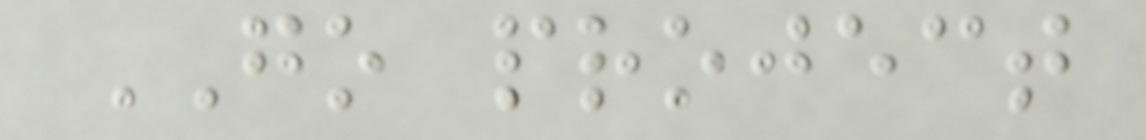GO project
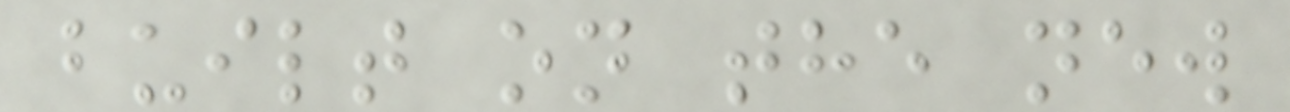built on the new
